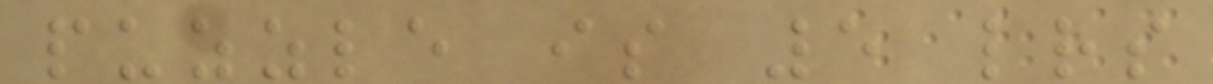puzzle is 5 letters
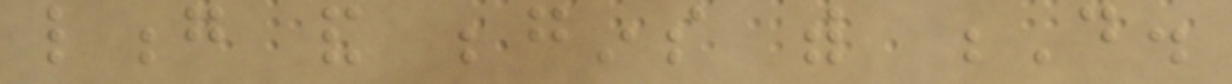long and begins with D.
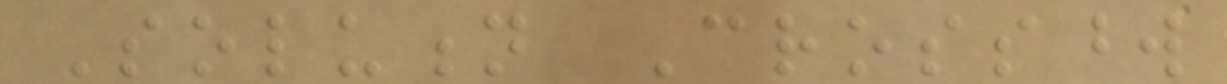Solution Crossword
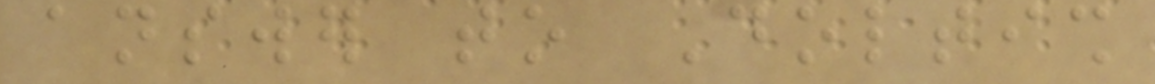answer to Doltish
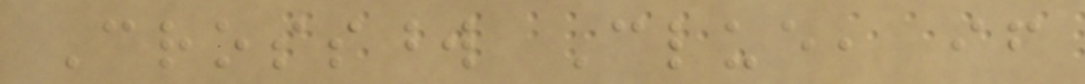Crossword Clue, if
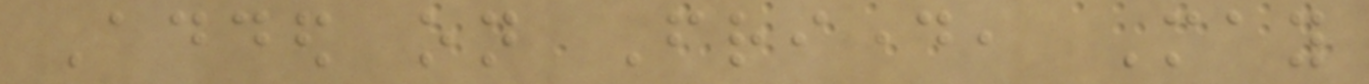Added on Friday, May
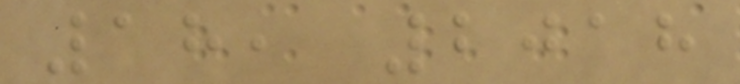18, 2018
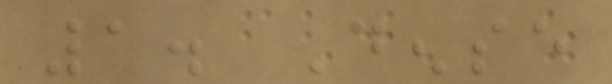1. Dense
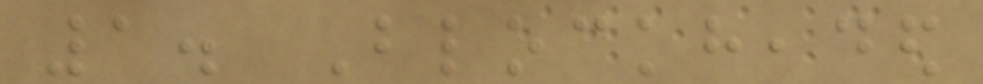1. Blockheaded
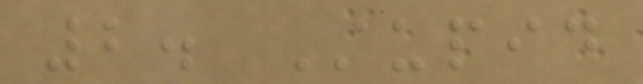2. Stupid
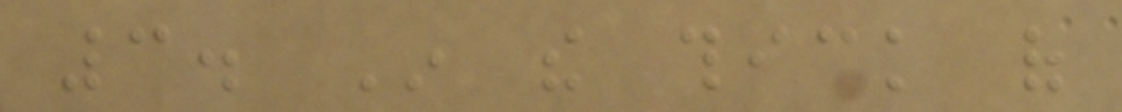3. In the thick of
